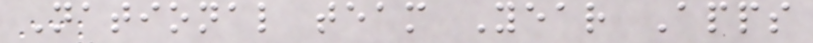National team Year Apps
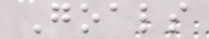Goals
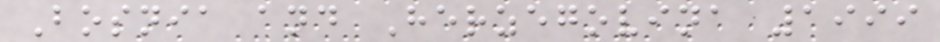Bosnia and Herzegovina 1999
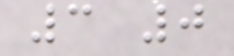3 0
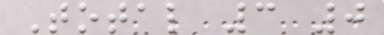Total 3 0
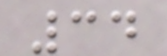34
